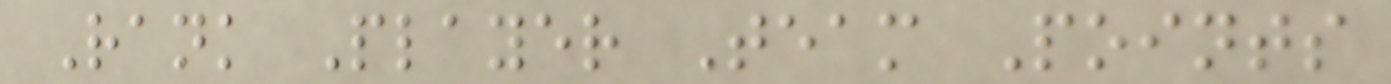Rank Player Team Points
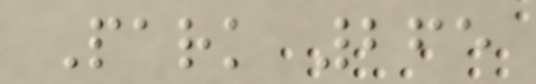Park 265
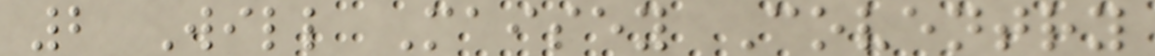2 Will Maisey Coventry
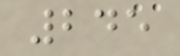245
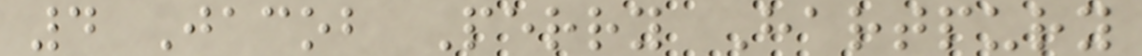4 Jacob Perry Hartpury
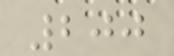200
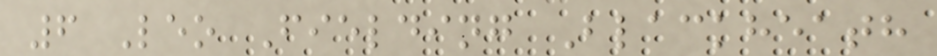6 Leo Fielding Blackheath
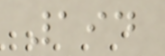194
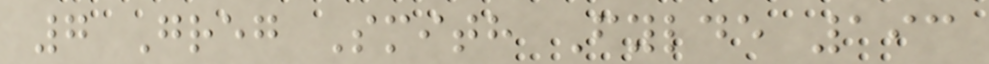7 Greg Smith Fylde 193
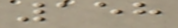158
